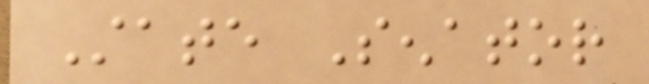State Senator
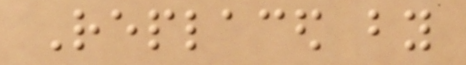Replaced by
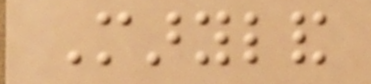Maryland
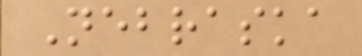Nebraska
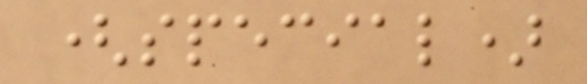(special)
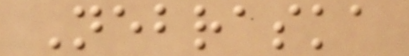Nebraska
